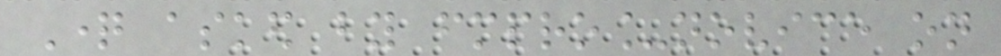Question asked by fmpro_novice on
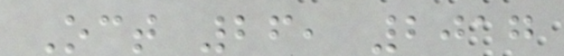Oct 26, 2017
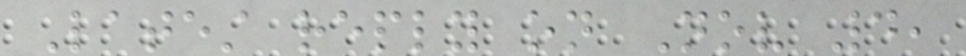Latest reply on Nov 4,
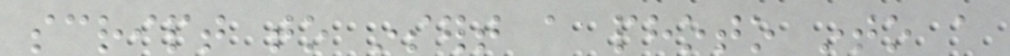script to insert a photo into a
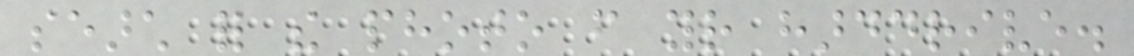search for the photo from your harddrive.
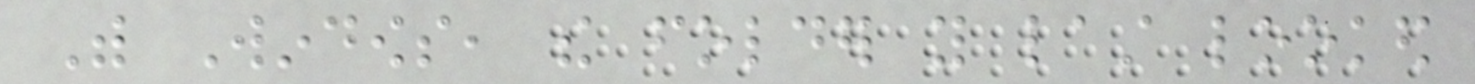With Windows, the folder you last looked
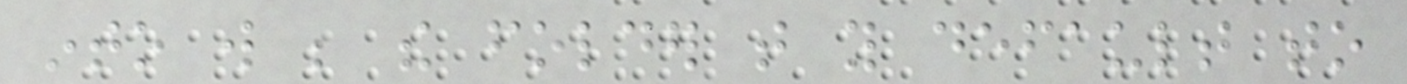into will be the folder that you default to
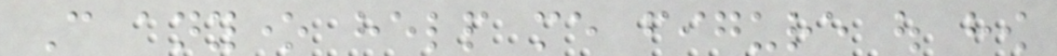Can anyone help me figure out how
